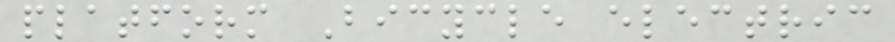platform Bicycle electric
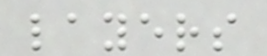layers
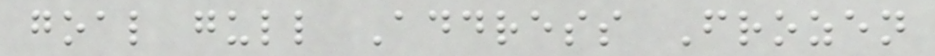goal gull Address Frozen
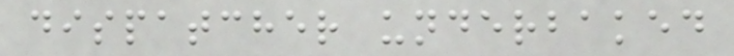dispatcher underbaked
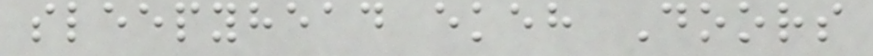sleepyhead ekeh Doors
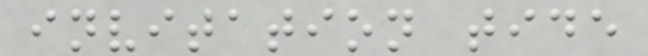invitation tide
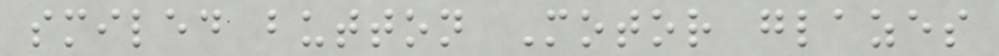smiled button Motor glazes
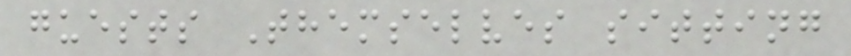guests Themselves sitting
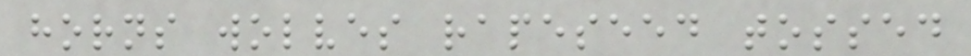horns wolves rapeseed tossed
